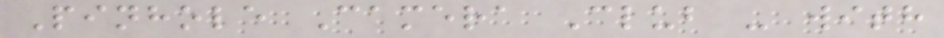Pinhole Camera Club - with
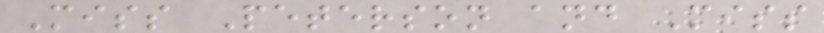Miss Peterson and Miss
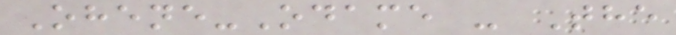Ohene-Odame - The
